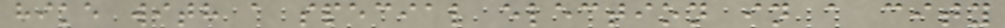hike with a special election in a city
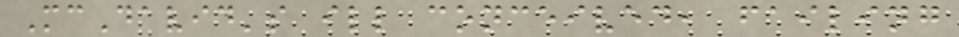McDavid's ill conceived, failing
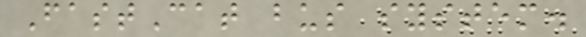FastCat bus system.
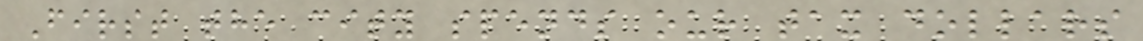First the city spends our tax dollars
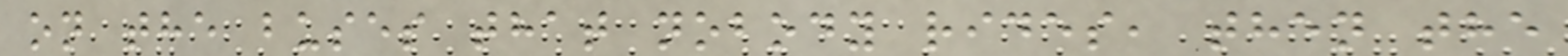on the buses that nobody rides, then the
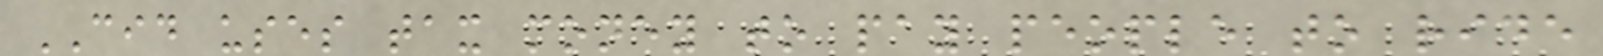CID uses tax money to pay people to ride
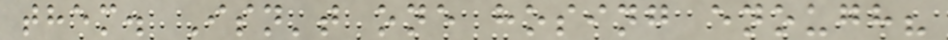them. Isn't one hosing enough?
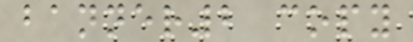banner2 copy
